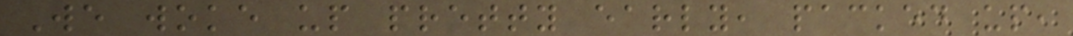We woke up pretty early, packed up,
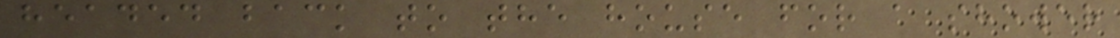headed back to the house for a shower
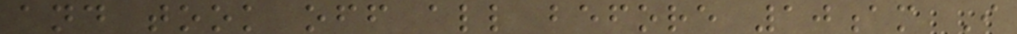and took off all before 10am I
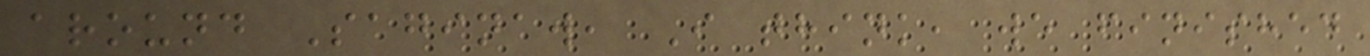around Saginaw, I think, we finished
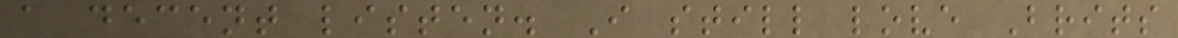a decent listen. I still love Brits
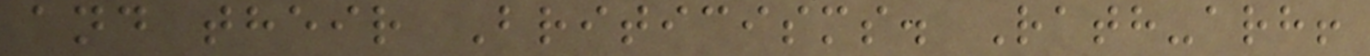and their Briticisms. Rath-arh!
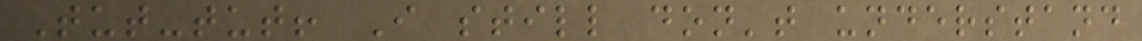Tut-tut! I still don't understand
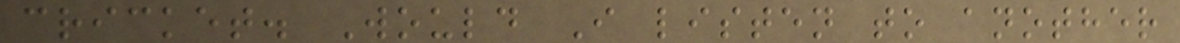cricket. Would I listen to another
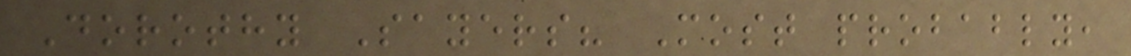Dorothy Sayers? Most probably,
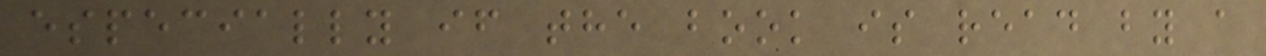especially if the book is read by a
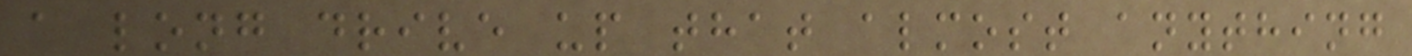a long drive up that almost anything
